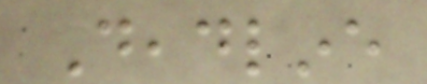Deadline
